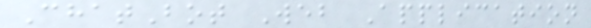ChatBot Web Application
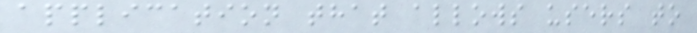application that allows users to
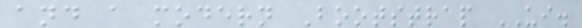and a modern Bootstrap UI.
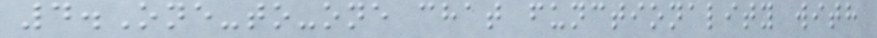4.One-to-one chat functionality with
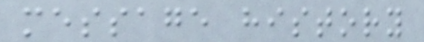message history
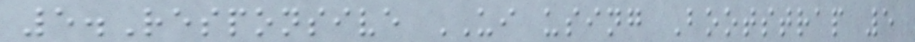5.Responsive UI using Bootstrap 5
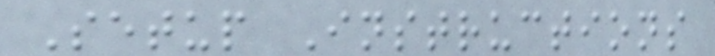Setup Instructions
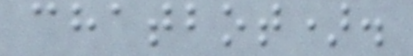chatbot).
